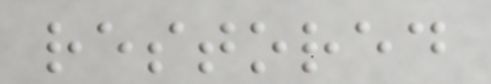restored
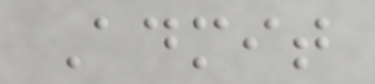Admit
